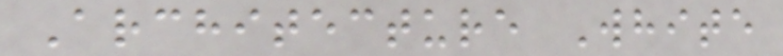Architecture White
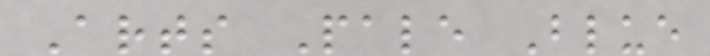Arts Pale Blue
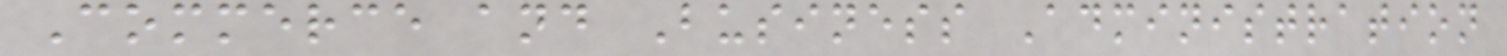Commerce and Business Administration
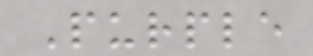Purple
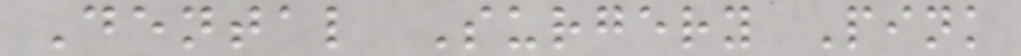Dental Surgery Pink
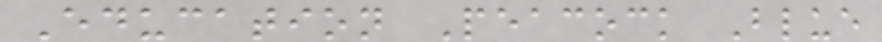Education Peacock Blue
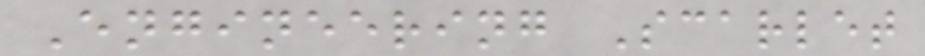Engineering Scarlet
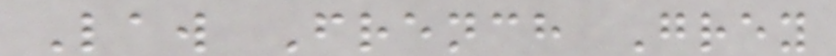Law French Grey
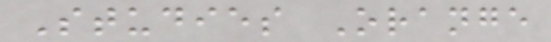Studies Orange
